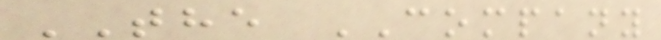THE COMPANY
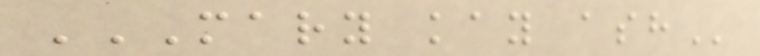MARY KAY ASH
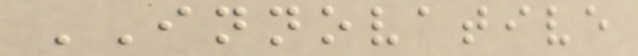INNOVATIVE
